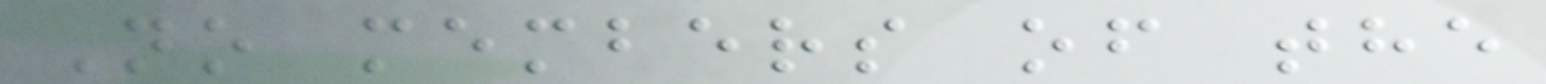No members of the
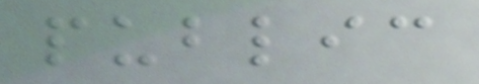public
